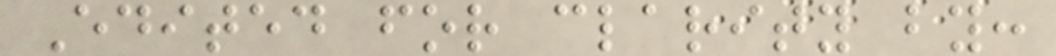Edited for clarity by:
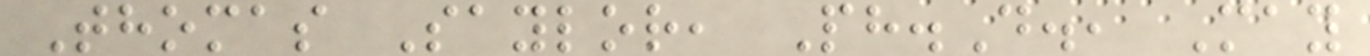Thomas Saylor, Ph.D., May
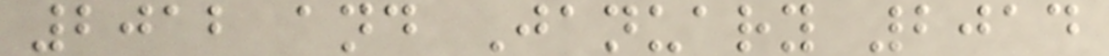2012 and January 2014
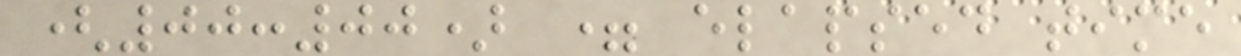(00:00) = elapsed time
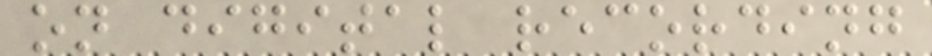on digital recording
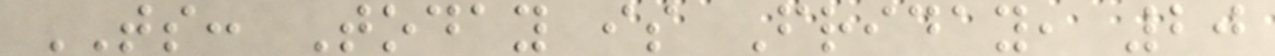TS: Today is Friday, 20
